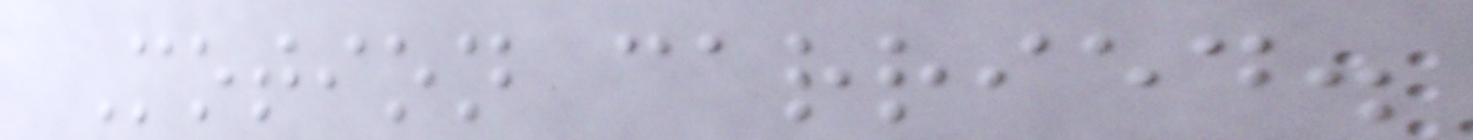Motion carried.
